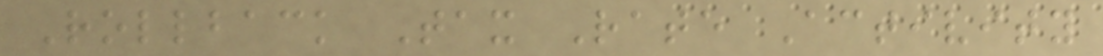Rollback Tax Rate Activity
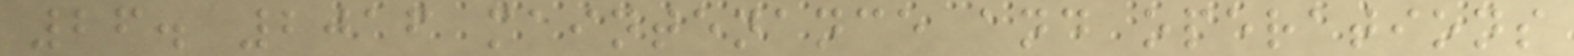26. 2016 maintenance and operations
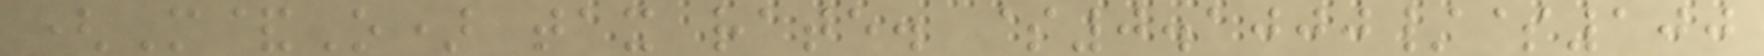(M&O) tax rate. $0.1000/$100
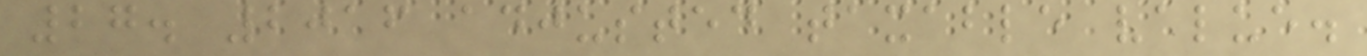27. 2016 adjusted taxable value.
